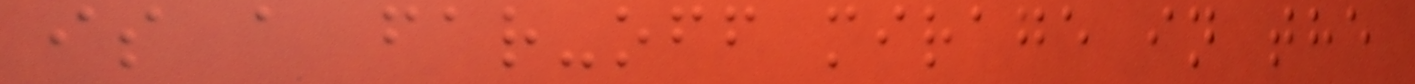is a far-off mirage in the
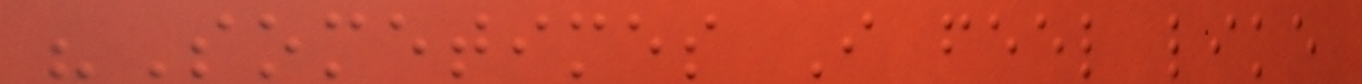"Sometimes I feel like
